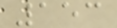153
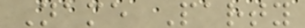Name Party
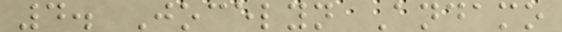4. Jocelyn Andamo
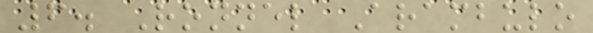6. Ronnel Arambulo
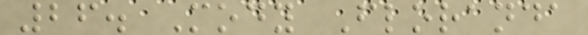26. Mody Floranda
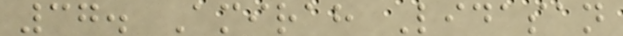37. Amirah Lidasan
